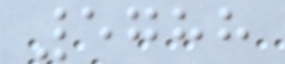5788
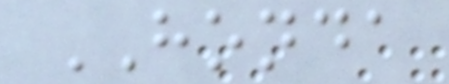HONDA
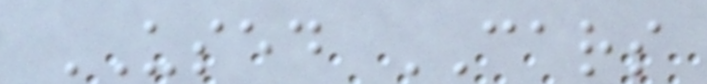USED CARS
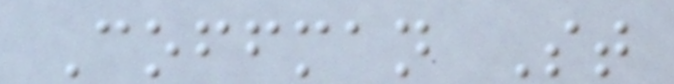Coffman St
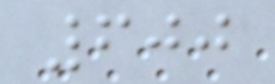600
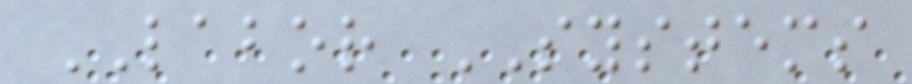LABOR SYSTEMS
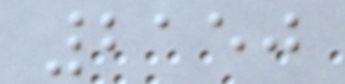2150
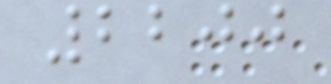2200
